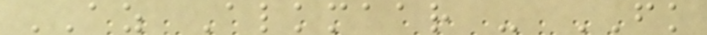AZ Alkmaar - FK
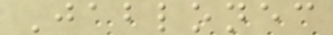Jablonec
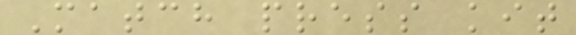Match press kit
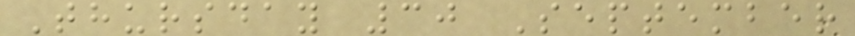Thursday 30 September
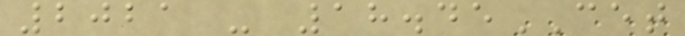2021 - 18.45CET
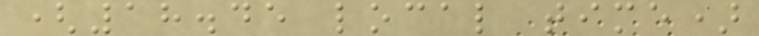(18.45 local time)
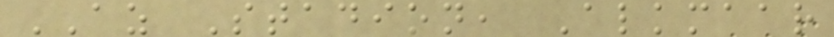AZ Stadion, Alkmaar
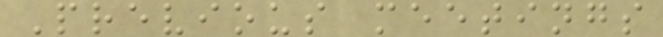Previous meetings
